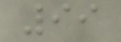99
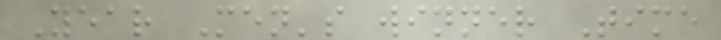Year Men's winner Time
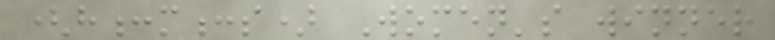(h:m:s) Women's winner
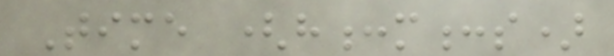Time (h:m:s)
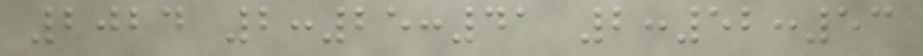2024 2:25:41 2:52:53
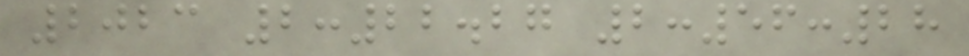2023 2:22.27 2:56:28
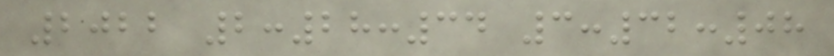2022 2:28:34 3:32:08
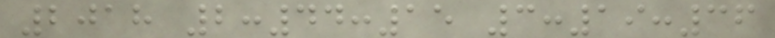2018 2:44:15 3:19:36
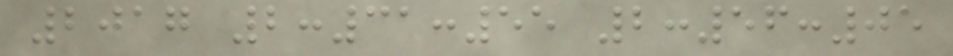2017 2:31:55 2:56:05
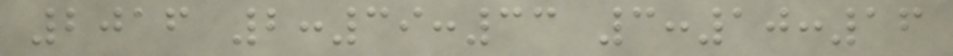2016 2:39:33 3:10:16
